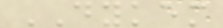DYKEM
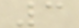3
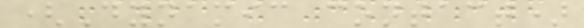(Dynamic contact)
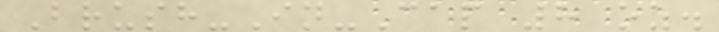Brush-In-Cap 8 oz.
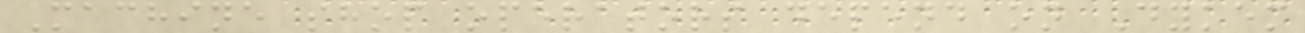Machine shop operators depend on Dykem
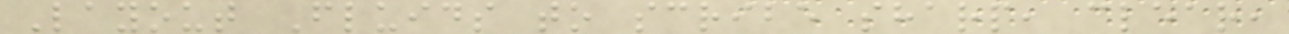Layout Fluids to scribe sharp, clear,
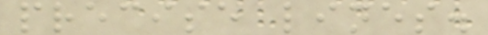precise lines.
